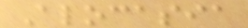Alocasia
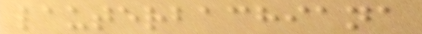lauterbachiana
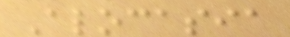Alocasia
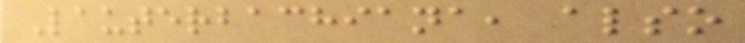Lauterbachiana, also
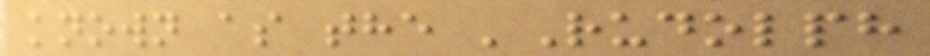known as the 'Rudolph
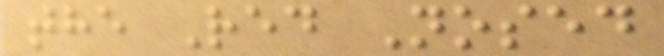the Red Nosed
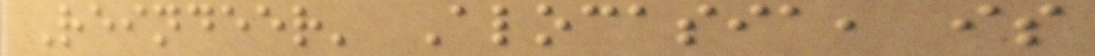Reindeer' Alocasia, is
